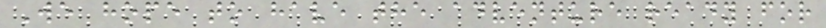We hope to have the adventure ready for
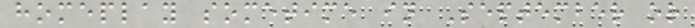homeplay sometime in September or
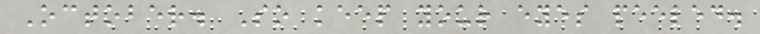October. So keep your eyes peeled.
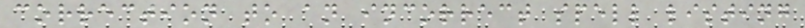correction to an incorrect spell listing
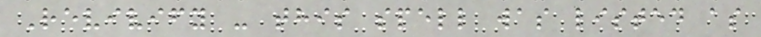Revivify - this spell was listed as
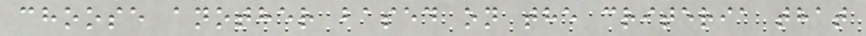choose another based on the criteria that
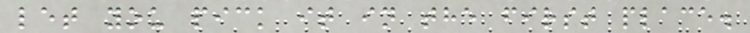let you pick it in the first place.
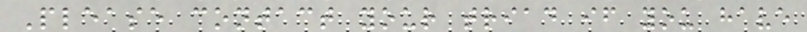Please contact your triad if you have
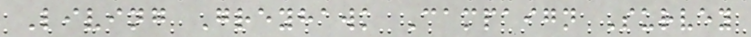Living Greyhawk Campaign Survey
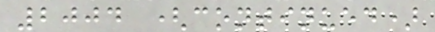2004 (continued)
